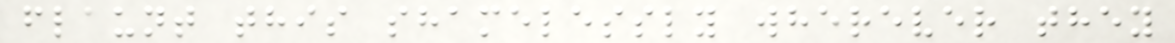flaunt this shamelessly wherever they
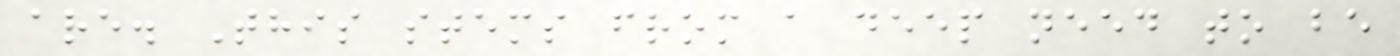are. This stems from a deep need to be
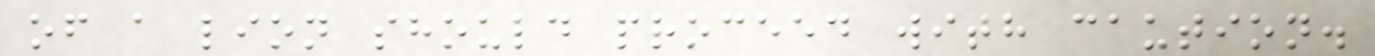of a lion should proceed with caution.
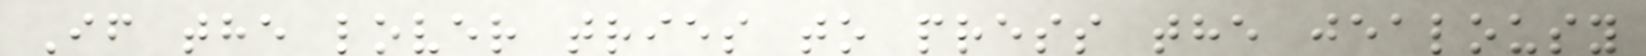If the lover tries to press the jealousy
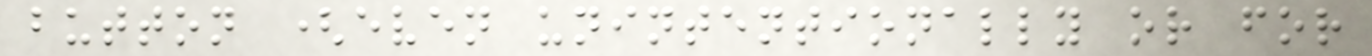button (even unintentionally or for
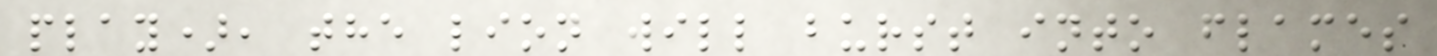play), the lion will burst into flames
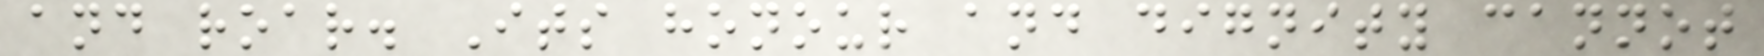and roar. Its honour and dignity cannot
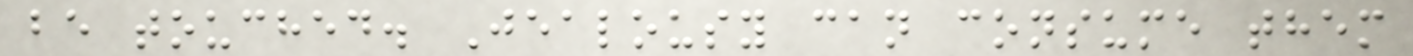be touched. Jealousy can consume them
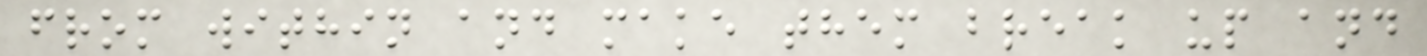from within and make them break up and
